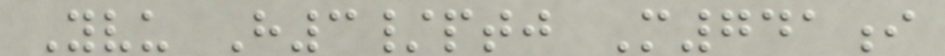Yvu H3/ptj M741i
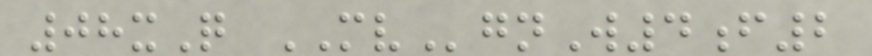08xQ MVgnW4f2
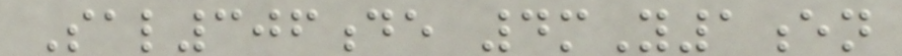Sal306de 4mY1en
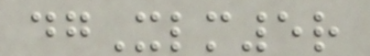dgXlm5r
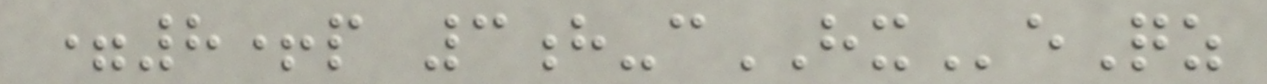=8+p 3h-cHXeQz
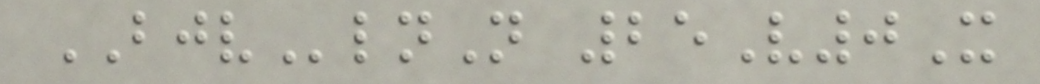BJVlnN 25V0X
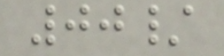00/
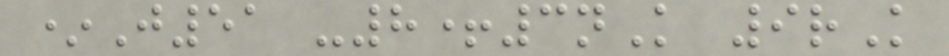*J51 -8+3nK 9rK
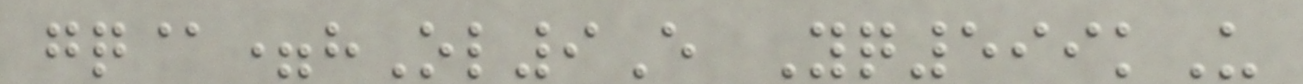gq@=hOl9E Yq599kU
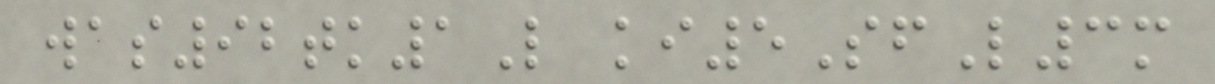was92tk1L ki5SfL3m
